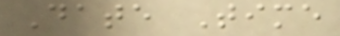Date Time
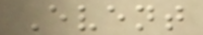Event
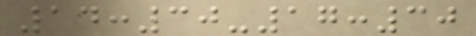14:30-17:30
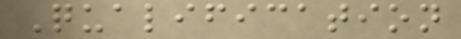Qualification
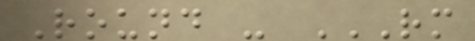Round - RM
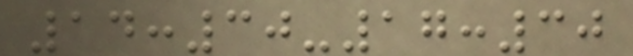14:30-17:30
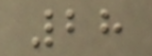28
